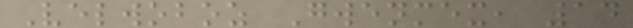Velwoboz Gwenmex, 14
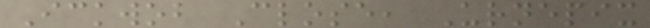Ickwob Close, Urnepix
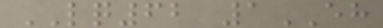LQ62 1EH
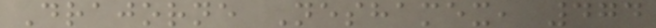Drajorne Neshamex, 474
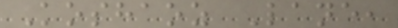Koshaoz Lane,
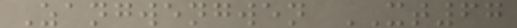Zangwengwen XT67
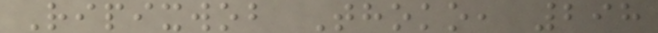Ripixwob Thoko, 298
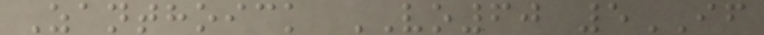Zanthoick VO60 5IF
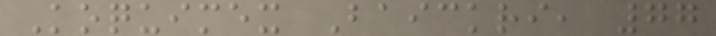Koquimex Baickri, 77
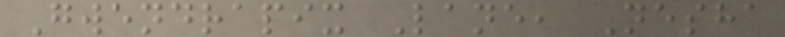Gwendrapix Lane, Nesha
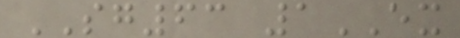SG63 1EX
